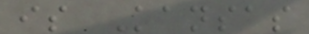is Kansas
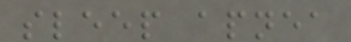sleep apnea
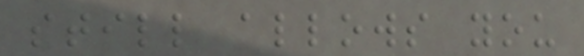still allows you
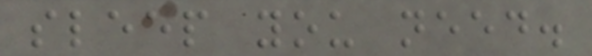sleep you need.
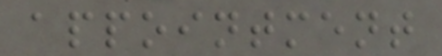appointment
